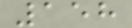158
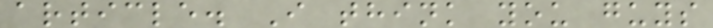article. I think you guys
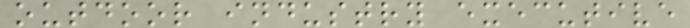outdoor industry executive
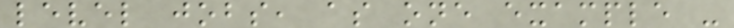level jobs, as one example -
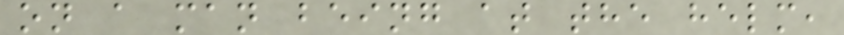on a man being at the helm,
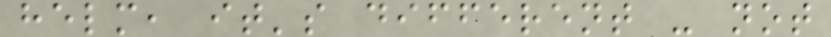helm, it's different - not
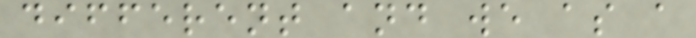different and we as a
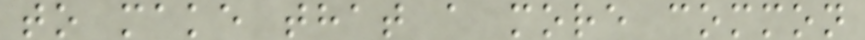to make that a more common
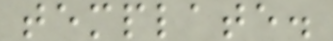template.
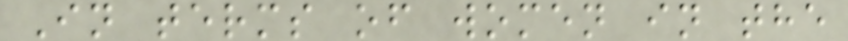In terms of women in the
